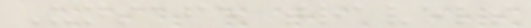Unsafe travels
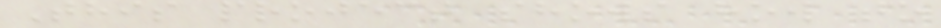This project shows how to
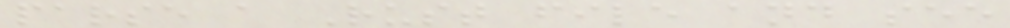parse a Rust file and see
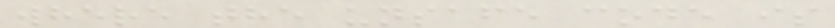where the unsafe code is
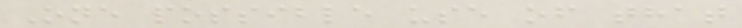One possible use of that
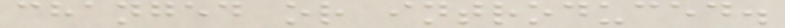changed or introduced.
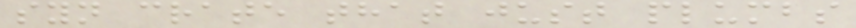syn crate that just plumbs
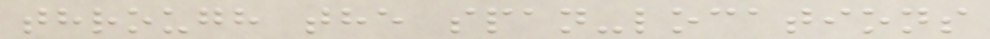through the span-locations
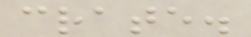crate.
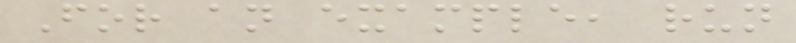For an example, run
